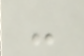-
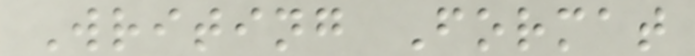Writing Format
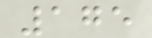175
